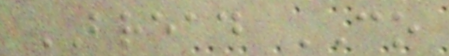BREAD CO
